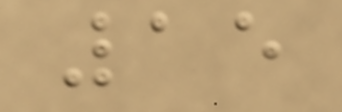15
